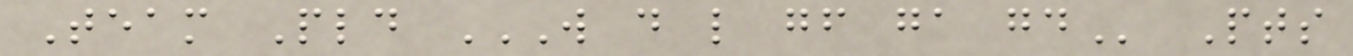Team Pld W D L GF GA GD Pts
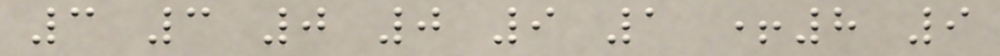3 3 0 0 9 1 +8 9
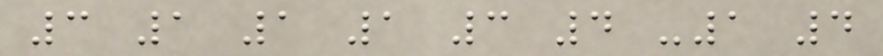3 1 1 1 3 4 -1 4
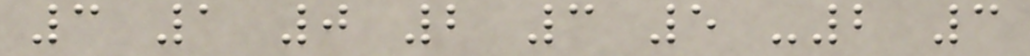3 1 0 2 3 5 -2 3
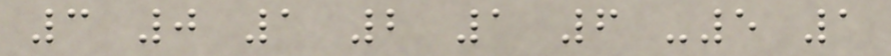3 0 1 2 1 6 -5 1
